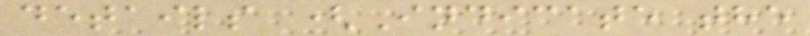details (Indicate the
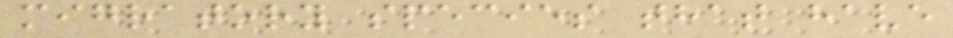migratory species that have
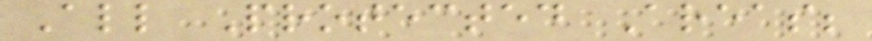All Protected Areas;
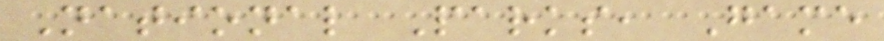National Parks, Game
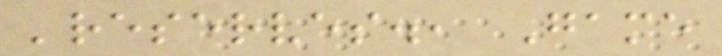'reserves., Game
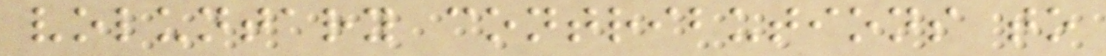voluntary contributions to
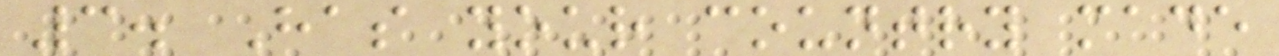3. Has your country made
